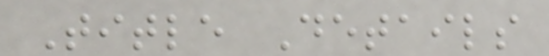Title Details
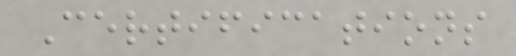Certifications
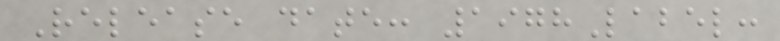Release date: 1978Label:
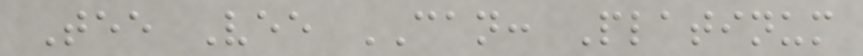Tee Vee CAN: Platinum
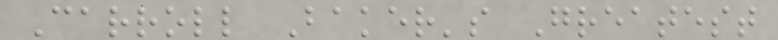Carroll Baker's Greatest
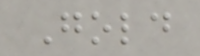Gold
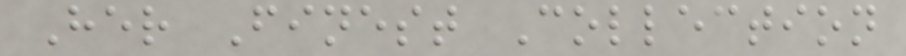Her Finest Collection
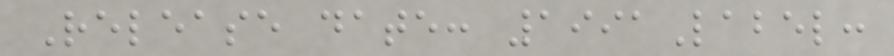Release date: 1991Label:
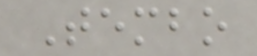Tembo
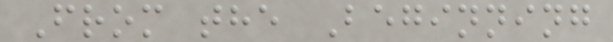From the Beginning
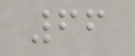66
